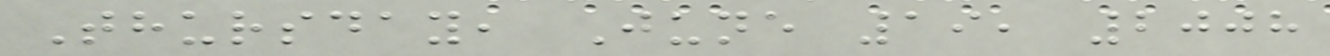Thursday, June 19, 2008
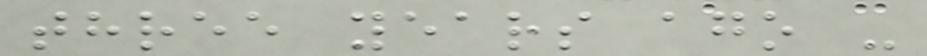three years ago -
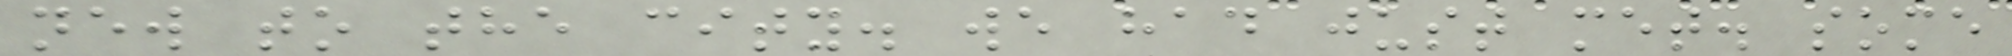new to the city. we had just met. some
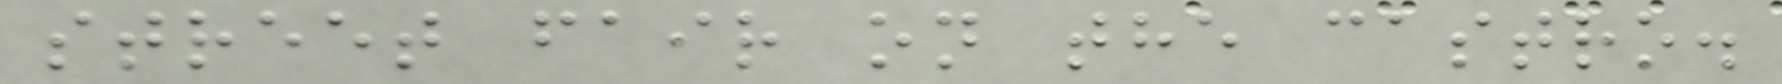street fair on the castro.
